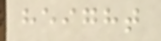height
